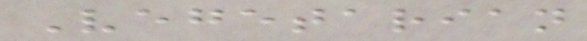Vegetarian
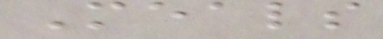Meals
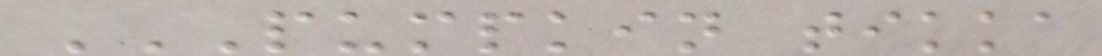PUMPKIN TIKKA
